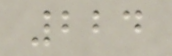224
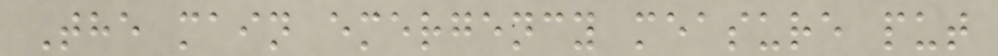The main emergency measure put
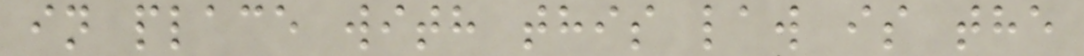in place with this law is the
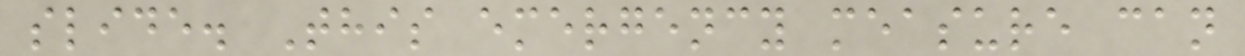slide. This emergency measure can
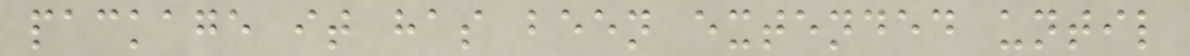package it has been extended until
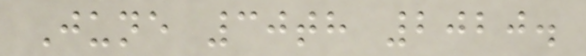June 30th 2020.
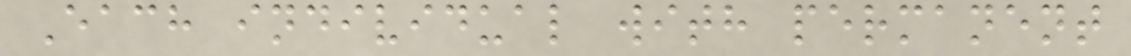Each individual with permanent
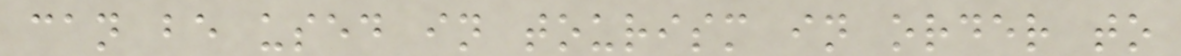can be used in tourism in order to
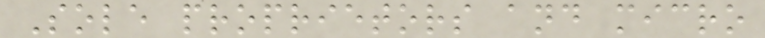Sole proprietors and micro
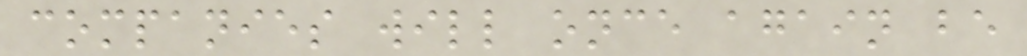companies will once again be
